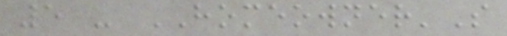5 - HOMEOWNER'S
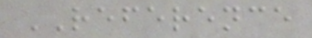REFERENCE
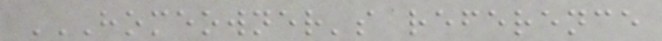HOMEOWNER'S REFERENCE
